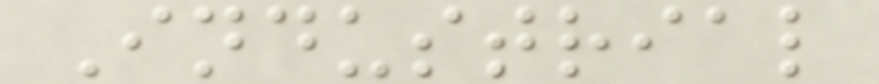Industrial
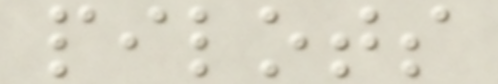pilots
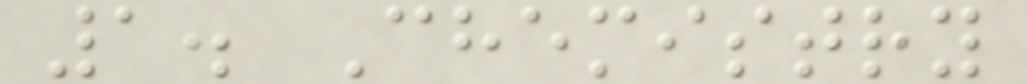1. Chemistry
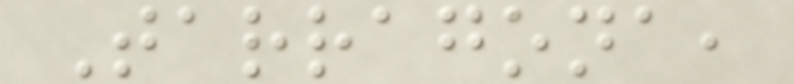Tarragona,
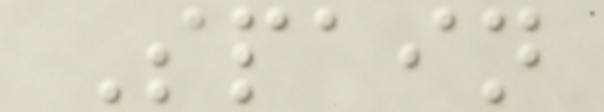Spain
